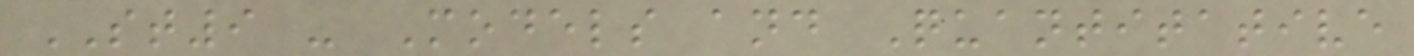ST9 - Models and Quantitative
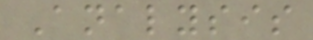Analysis
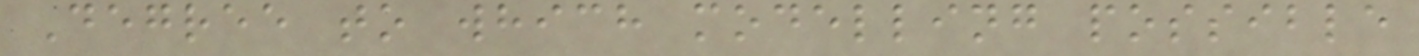Degree to which modelling possible
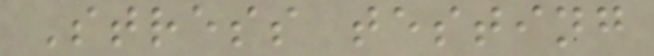Stress testing
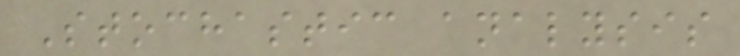Stochastic analysis
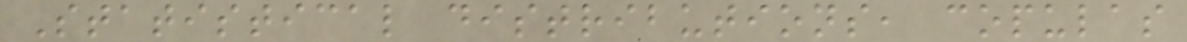Statistical distributions, copulas
